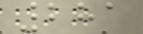281
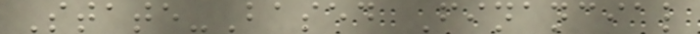State-Based Financial
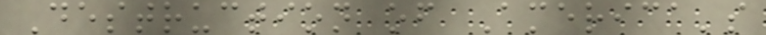Destruction of America's
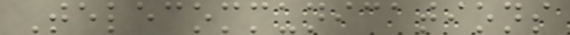Telecommunications
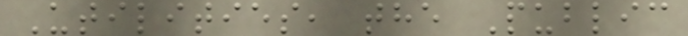Utilities, the Public
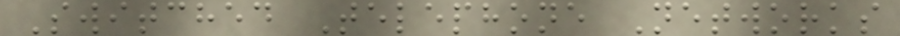Switched Telephone Networks
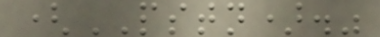(PSTN)."
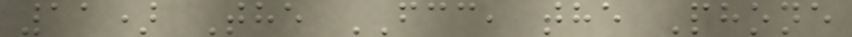11) The FCC, the Phone
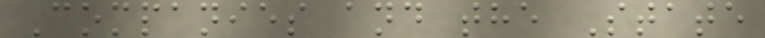Companies and the State
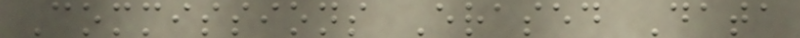Commissions Erased Data
